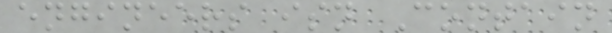engineers isn Contain
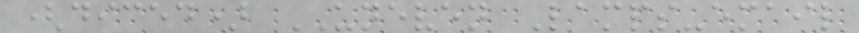(diced) UNEVEN Lamps-email
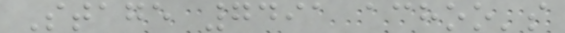Stage 7491 achoo's
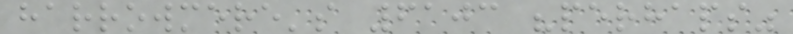harrowmere's 6103 "perhaps"
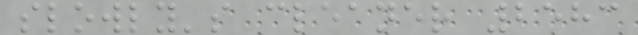slowly's cleaner 2583
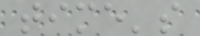time's
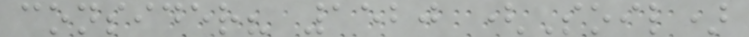consider? 1520 (Soil)
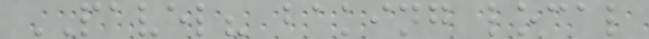PAVEL? baking local
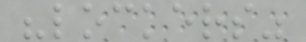"lockers"
